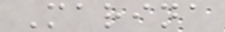Marina
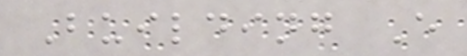Building E
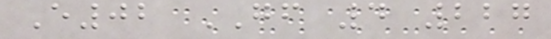E02 GF 4 227
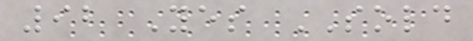92 Yes SOLD
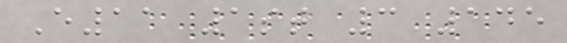E11 1st 3 145
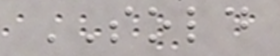SOLD
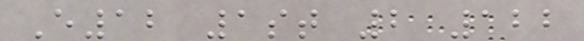E12 1st 2 122
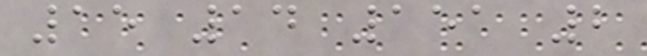15 14 151 2
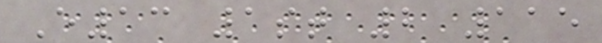E13 1st 2 115
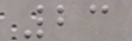23
